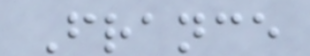France
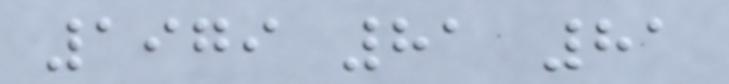1979 81 81
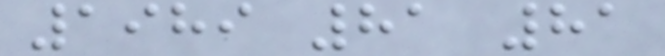1989 81 81
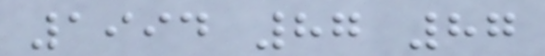1994 87 87
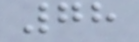78
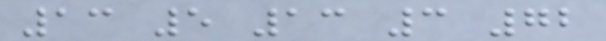13 5 13 3 72
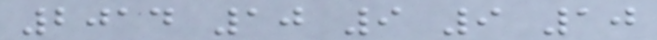2014 10 9 9 10
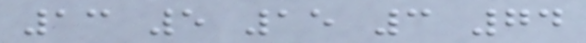13 5 15 3 74
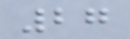27
